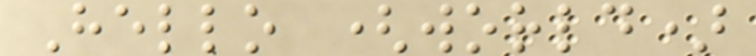Hello (world)
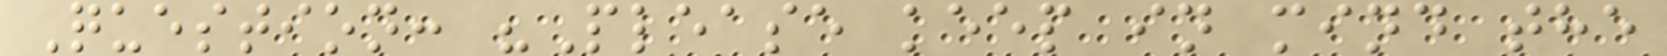Question: "Please keep in mind the
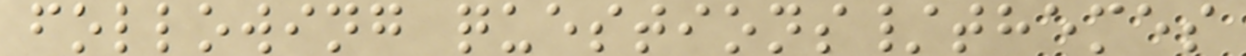following questions/themes
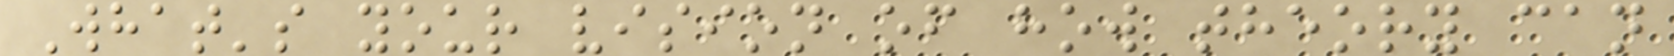What's your vision of how theory can
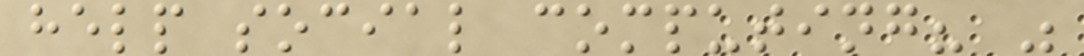help social computing? "
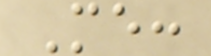Me:
